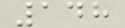148
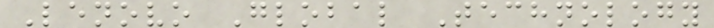Lenovo Global Technology
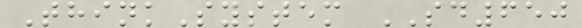ThinkSystem SD650
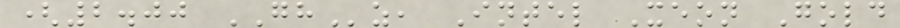(2.00 GHz, Intel Xeon Gold
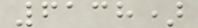6138)
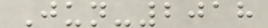Jun-2018
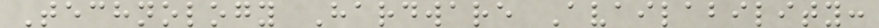Technology Hardware Availability:
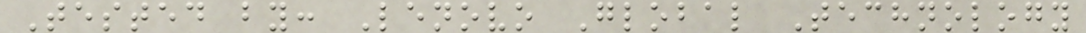Tested by: Lenovo Global Technology
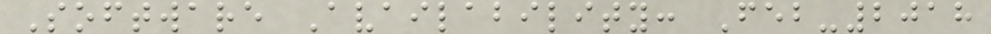Software Availability: Feb-2018
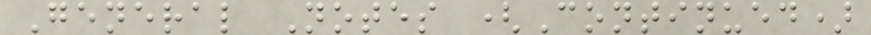General Notes (Continued)
